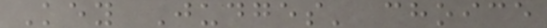Key Judges' choice
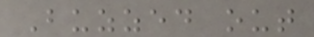Buzzed out
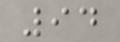94
